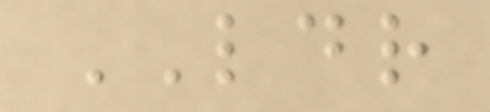LDR
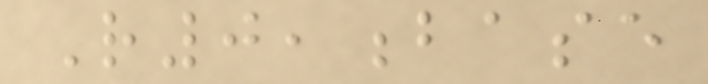R0,base
